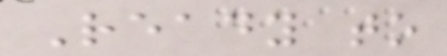Ready to
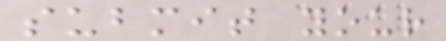submit your
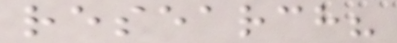research?
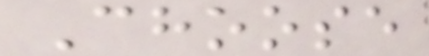Choose
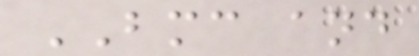BMC and
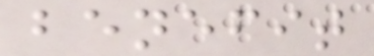benefit
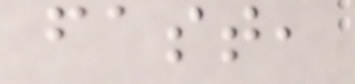fast,
